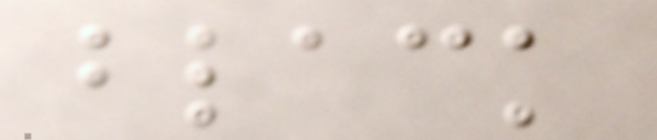black
